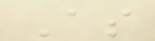As
